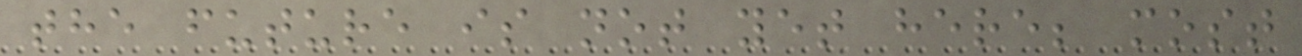the future is not yet here; most
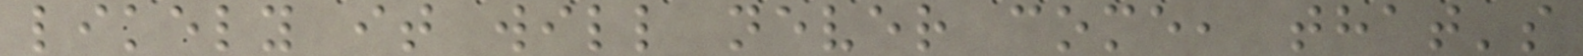likely it will never come, that's
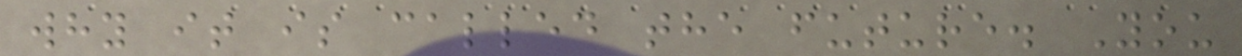why it is called the future. You
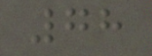78
